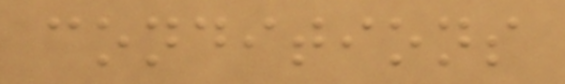conditions
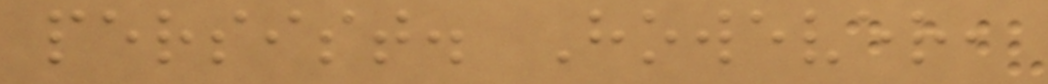persist. However,
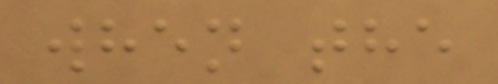when the
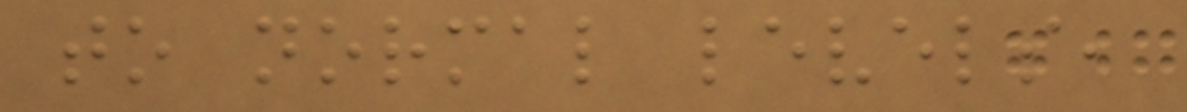to normal levels,
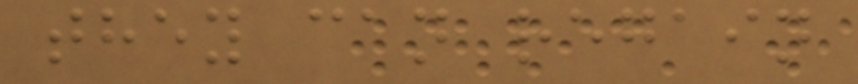they can regain
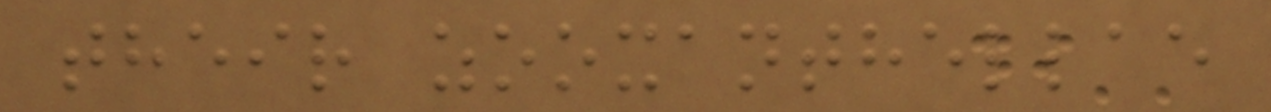their zooxanthellae
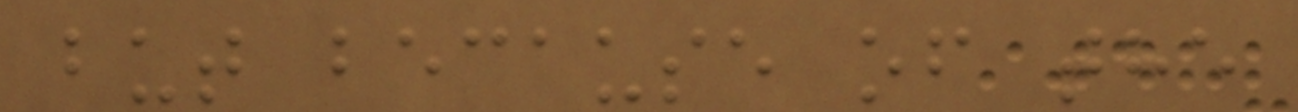but because of the
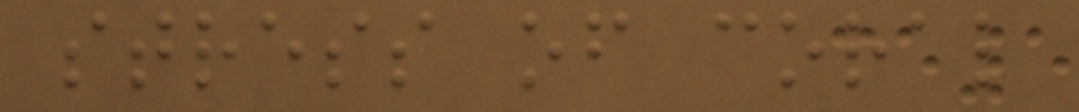stress of coral
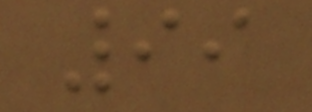99
